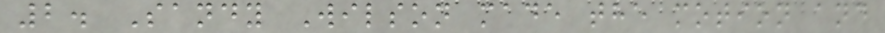2. Sandy Wilson made the motion and
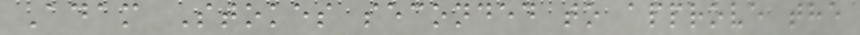Adam Stokes seconded to approve the
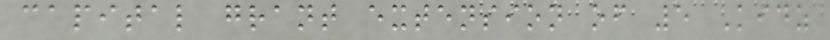capital grant extension of 5 Kidz
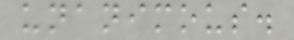unanimous.
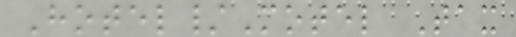Hotel/Motel Tax
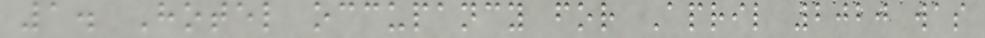1. Hotel occupancy for April 2020 was
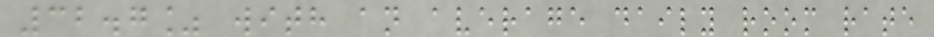32.7% with an average daily room rate
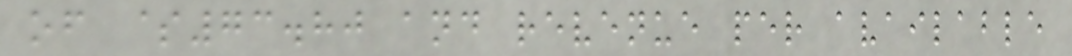of $73.80 and revenue per available
